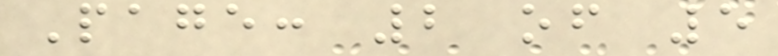Page: 2 of 5
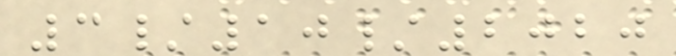3/10/2020
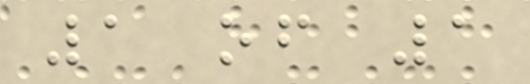1 of 1
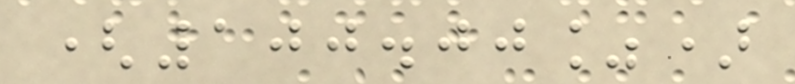(100.00%)
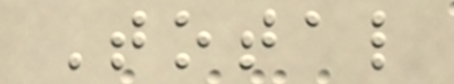Total
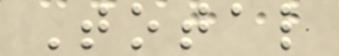Total
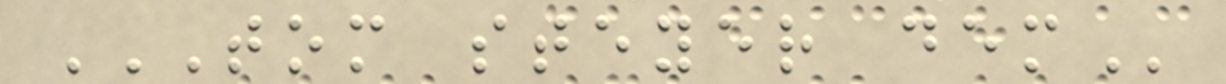TOM STEYER DEM
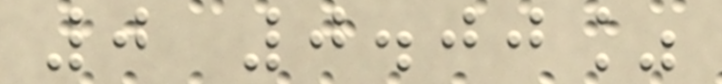0 0.00%
